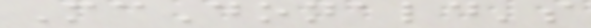McDonald's
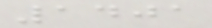1401
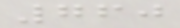760
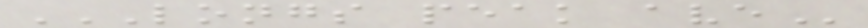LONGS PEAK AVE
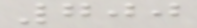700
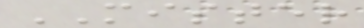MISTER
